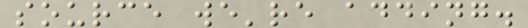source we're adding.
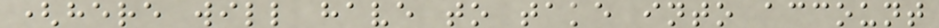(here will have to take into account
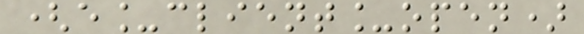(e_client_open)
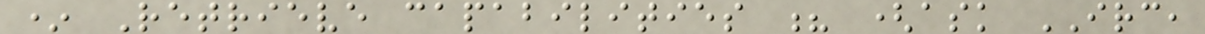* Retrieve capabilities ? (ask IRC,
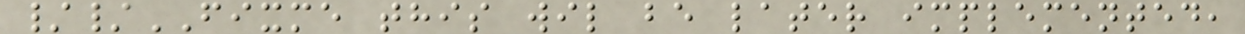//FIXME this wil be later implemented,
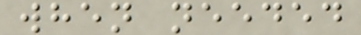when needed
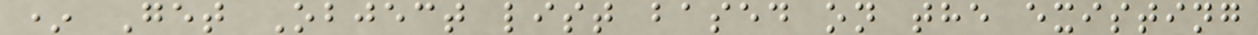* Get Object list based on the existing
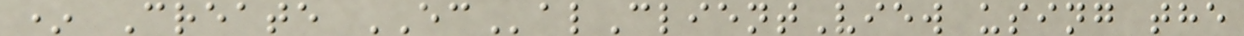* Create ECalClientView using the
